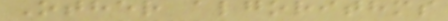Other algorithms
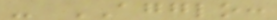- AGGLO:
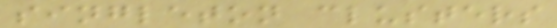singleton clusters
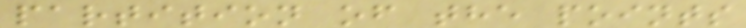partition of the points
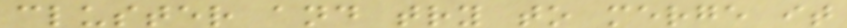cluster and try to merge it
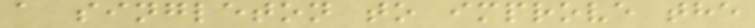a singleton to improve the
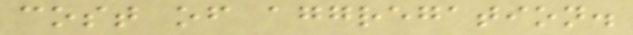cost of aggregation.
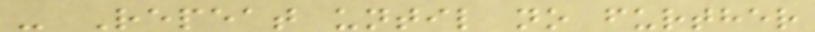- Repeat until no further
